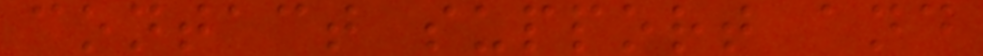contact support and
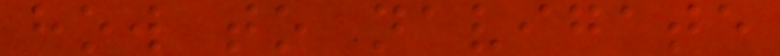how to navigate
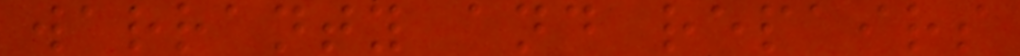warranty and repairs
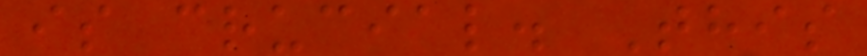is crucial. This
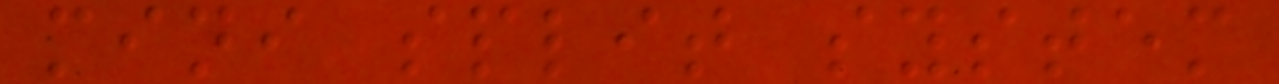mini split system
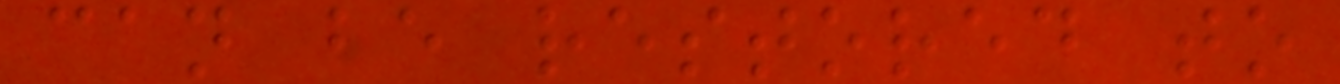can be restored to
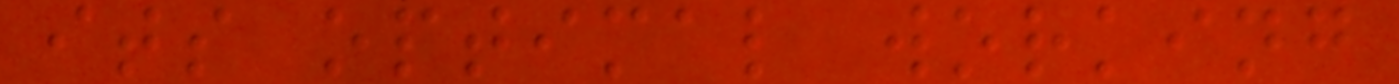its optimal working
